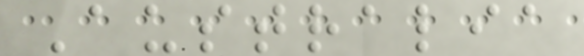Australia
